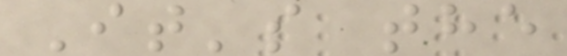It's the
